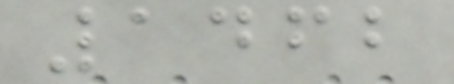1462
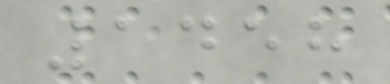1458
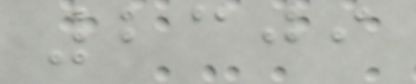2309
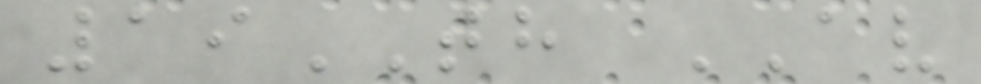19TH AV
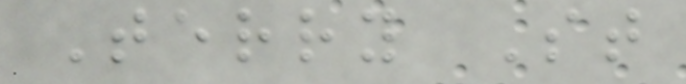Terry St
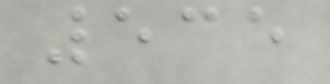535
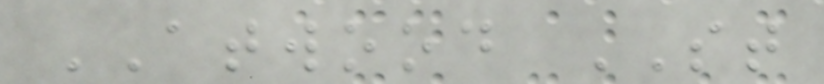ATWOOD ST
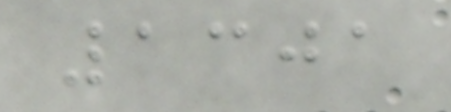1301
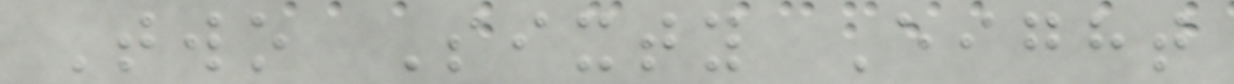Two Sixty Eight
